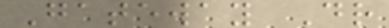Gateway Dr
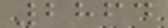2864
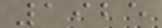1925
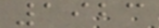1923
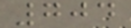704
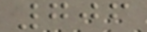706
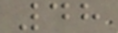48
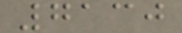7130
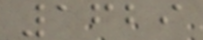1629
